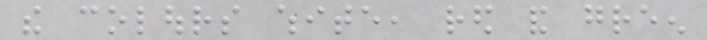the colours white, red and green
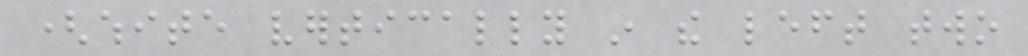(white vertically in the left two
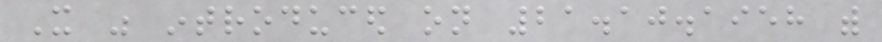It was introduced on 21.10.1958 with
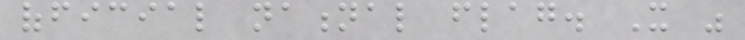official national flag. It was
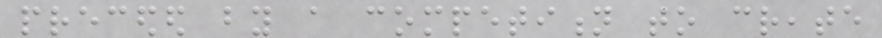preceded by a competition to create
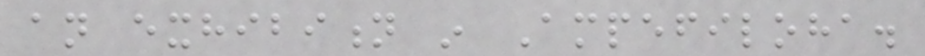an exhibition in Ampefiloha.
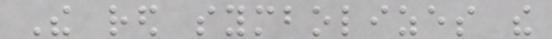The red symbolizes the
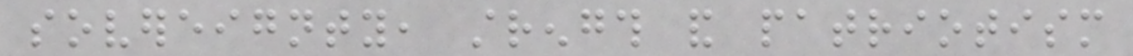sovereignty, strength and patriotism
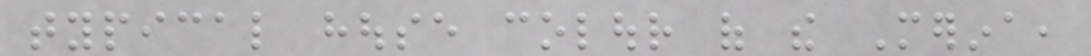typical house colour of the Merina,
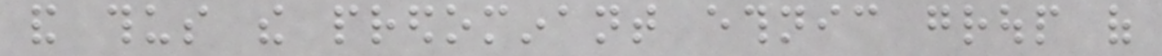and thus the predominant ethnic group of
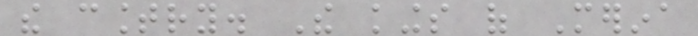the country. The kings of Merina
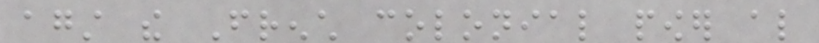against the French colonial power also
